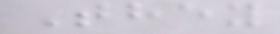They
